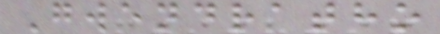Gwendratho
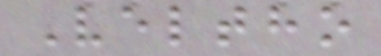Veltho
